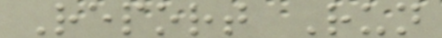Report Run
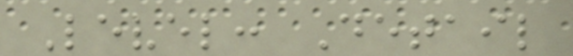Level: Detail
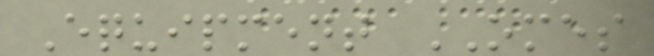Equipment OMES
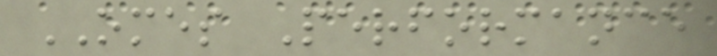OMES Performance
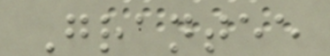Grantee
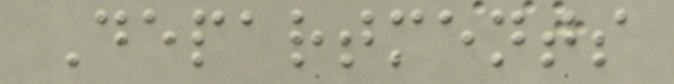Departments
